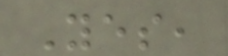Yes,
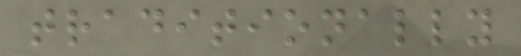traditionally
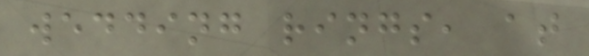wedding rings, at
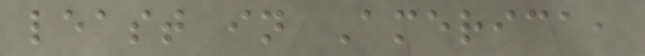least in America,
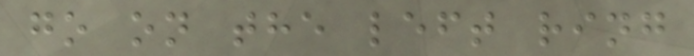go on the left ring
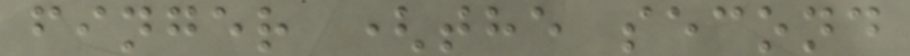finger (the second
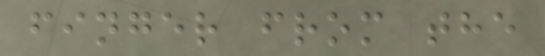finger from the
